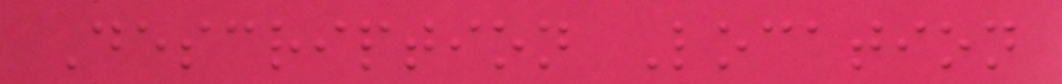Description Location
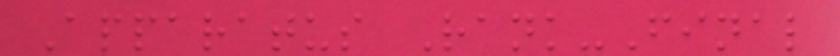Apparatus Rank-Final
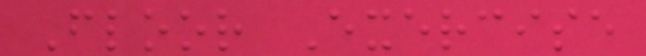Floor Exercise
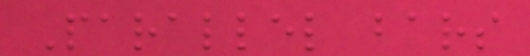Parallel bars
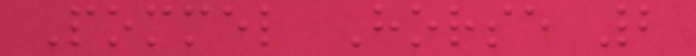Pommel Horse 2
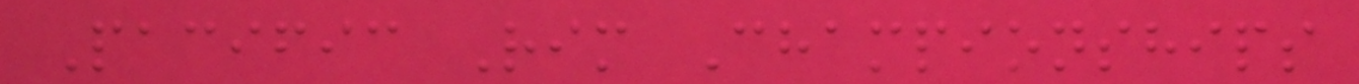Pacific Rim Championships
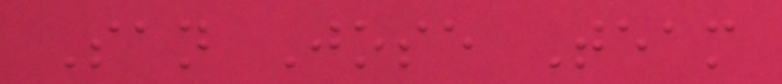San Jose Team
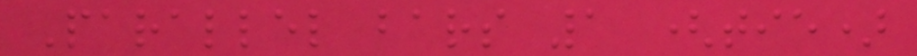Parallel bars 1 (tie)
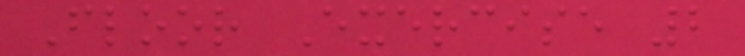Floor Exercise 2
